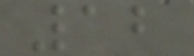12
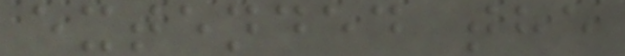extended the
